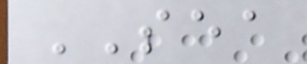SEA
